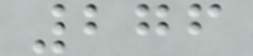276
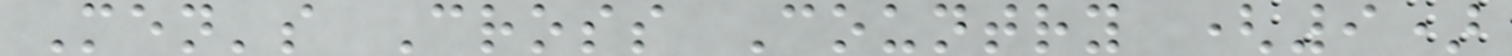Men's Cross Country (9)
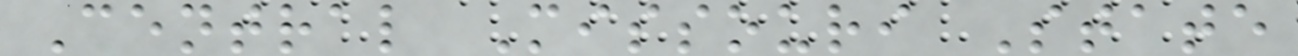Central Missouri State
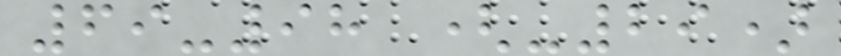69-98 (-29)
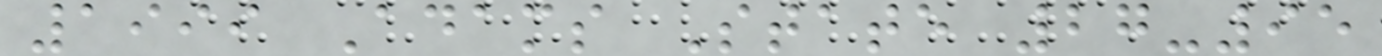1999 Adams State 27-95
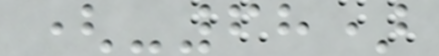(-68)
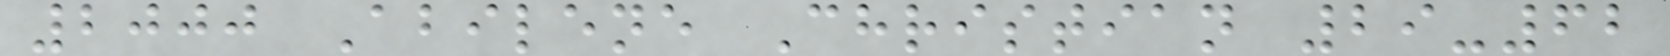2000 Abilene Christian 29-62
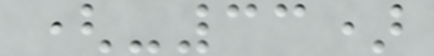(-33)
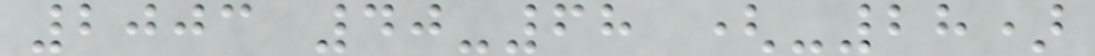2003 40-68 (-28)
